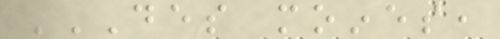DES MOINES,
